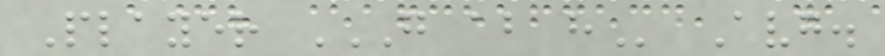Player G AB H Avg.
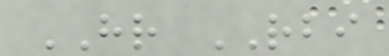HR RBI
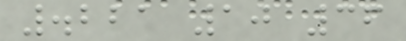.221 10 36
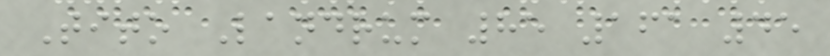Tito Landrum 85 161 45
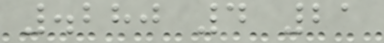.280 4 21
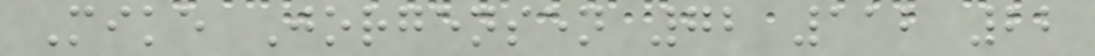Mike Jorgensen 72 112 22
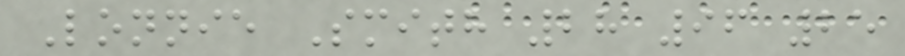Lonnie Smith 28 96 25
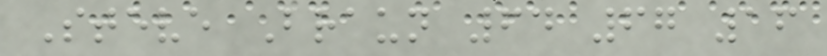Steve Braun 64 67 16
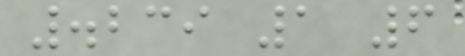.239 1 6
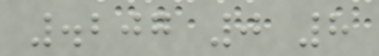.207 0 8
